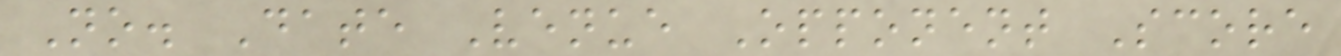No. Date Venue Opponent Score
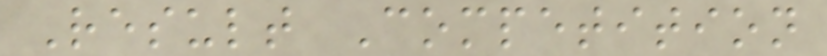Result Competition
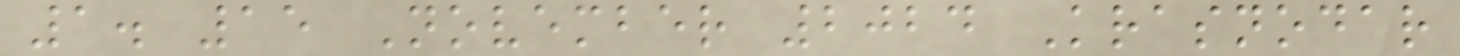1. 15 November 2024 Krasnodar
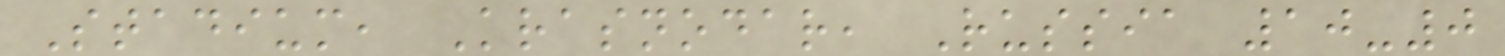Stadium, Krasnodar, Russia 10-0
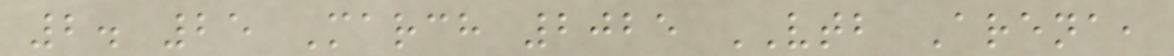2. 25 March 2025 VTB Arena,
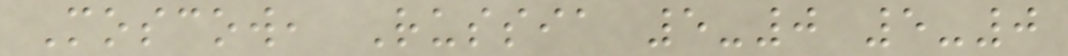Moscow, Russia 5-0 5-0
